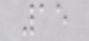15
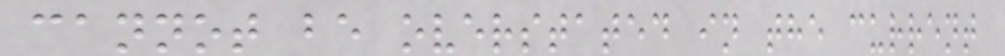cannot be overstated in the current
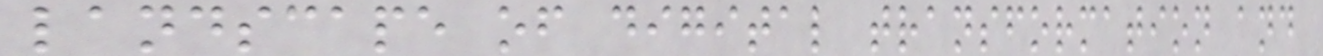landscape of digital transformation and
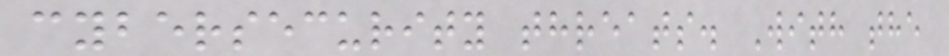cybersecurity threats. With the
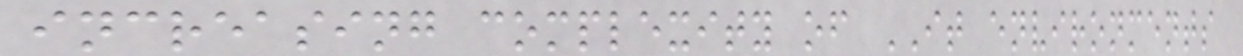increasing complexity of IT environments
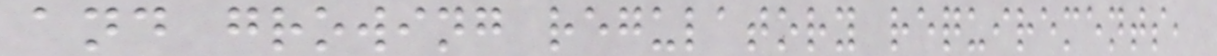and growing regulatory requirements,
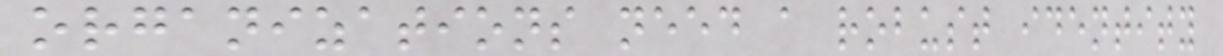organizations need a robust identity
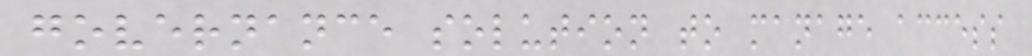governance solution to manage access
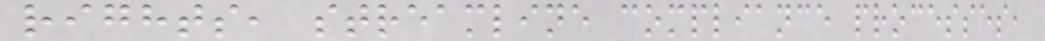rights, streamline compliance processes,
